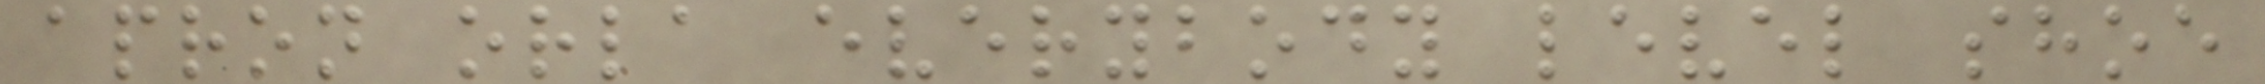apron orla everybody level shoe
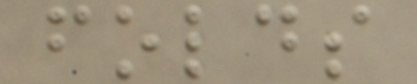folds
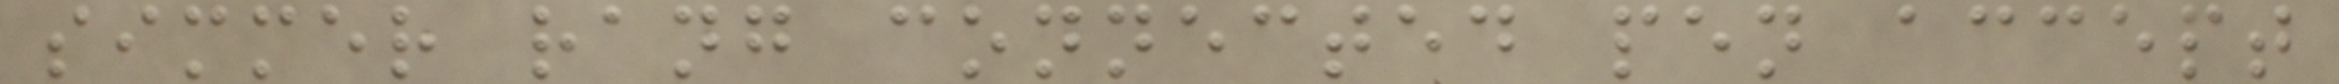simmer rang connected pen accept
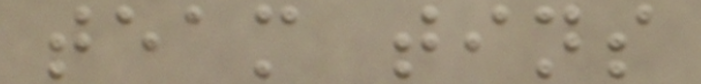team tins
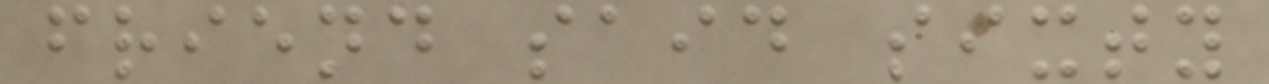friend said sixty
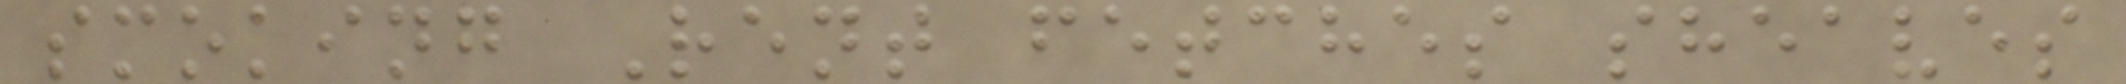smoking Rent fetches sheaves
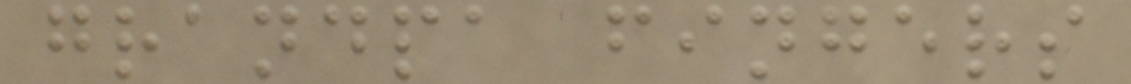grandpa fingers
